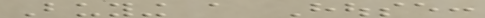Buying a House:
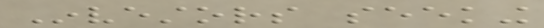Investors seeking
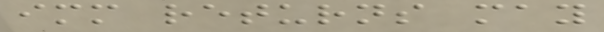immediate returns may
